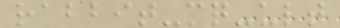rabbit-mq-ult
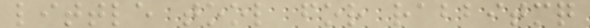little tool for rabbitmq
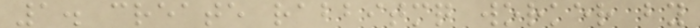1. create rabbitmq worker by
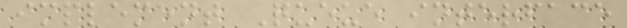implement Queue interface
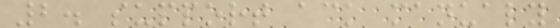2. support ack manualy
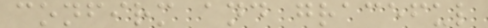confirm and graceful
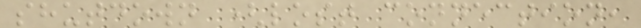shutdown (lost connection,
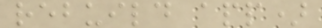rebuild app)
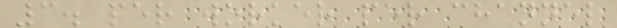3. per worker per channel
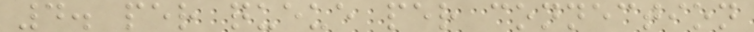4. per queue per connection
